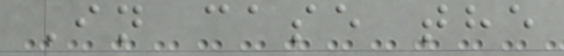In case the
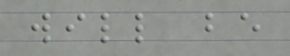will be
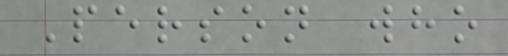Person who
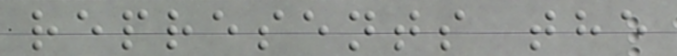represents the
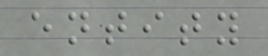entity
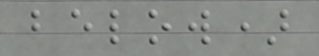below)
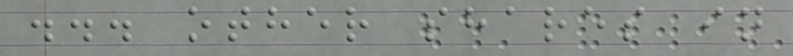... other shares in
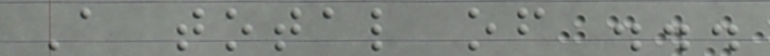A total of ...
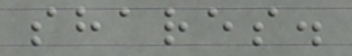shares.
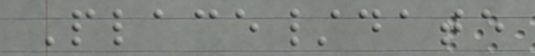Place/date
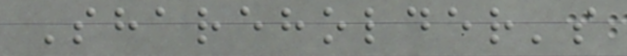Shareholder's
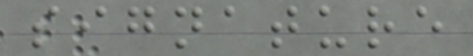signature
